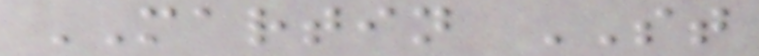MARTIN ST
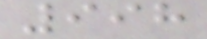998
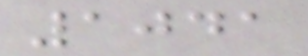1041
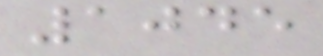1045
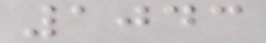1043
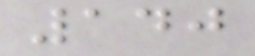140
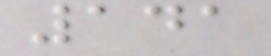141
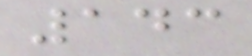143
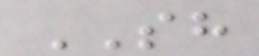SH
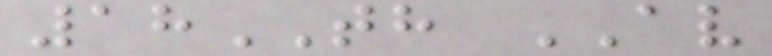18TH AV
